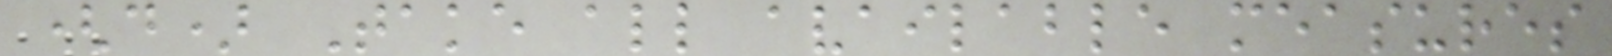(d) Take all available measures
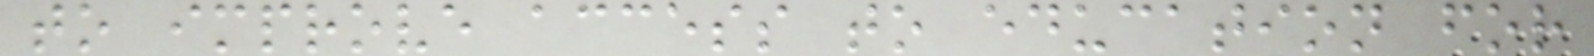to improve access to education for
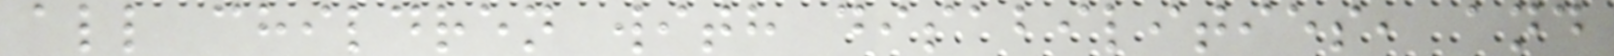all children with disabilities, and
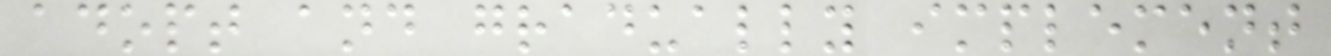adopt and gradually implement
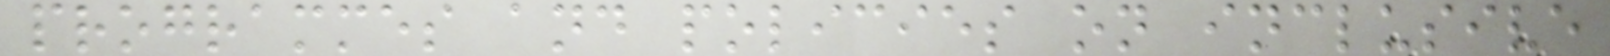programmes and policies on inclusive
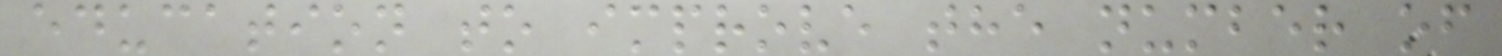education to improve the number of
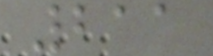211
